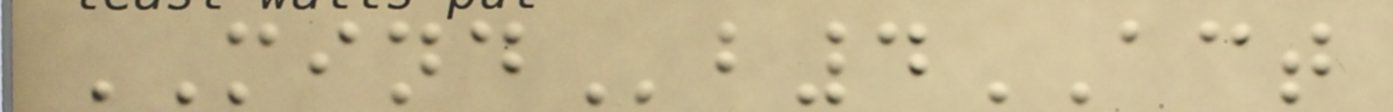MINDb4ACT
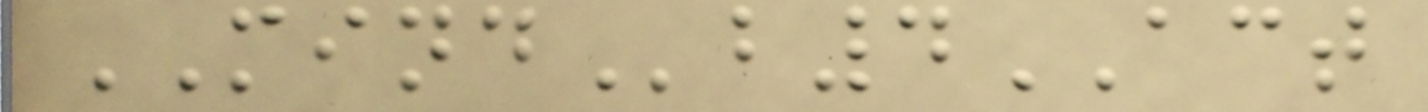MINDb4ACT
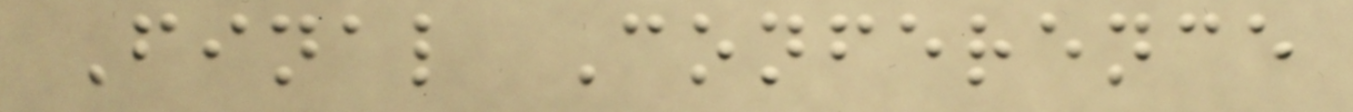Final Conference
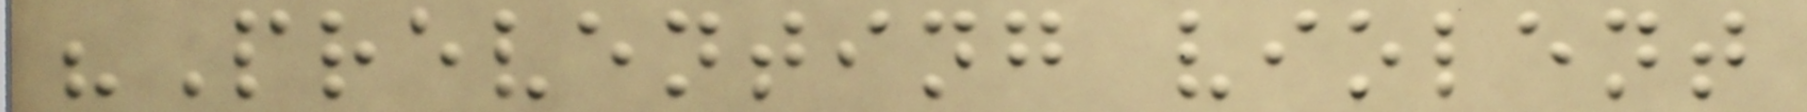"Preventing violent
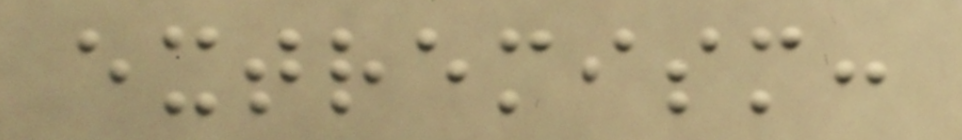extremism:
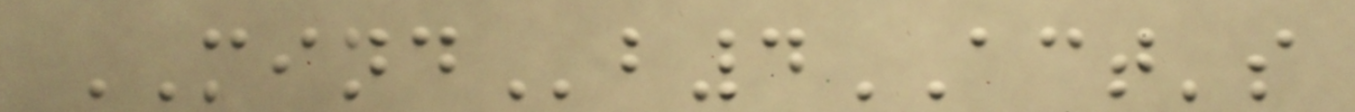MINDb4ACT's
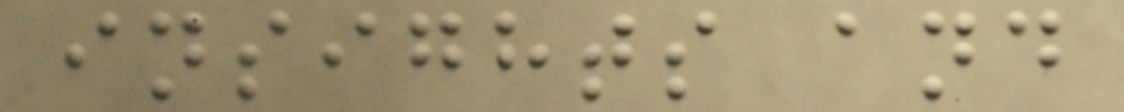insights and
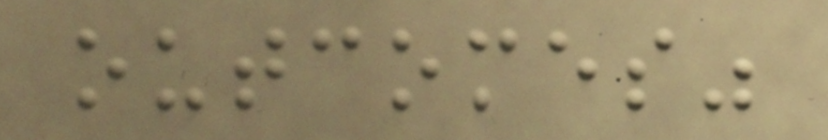outcomes"
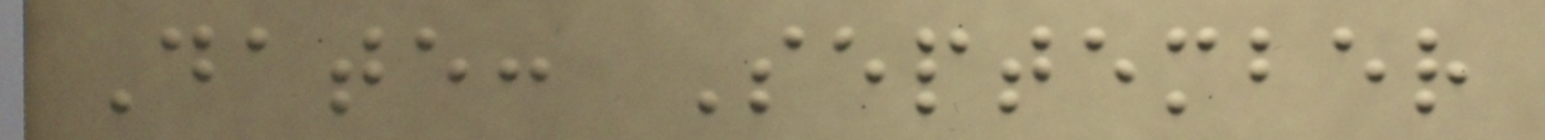Date: September
